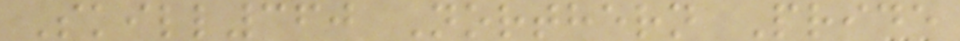Skill360 Northern Pride
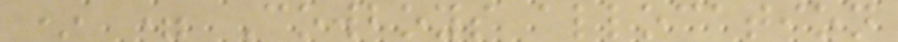* = Cowboys allocation
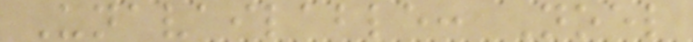Unavailable: Noel
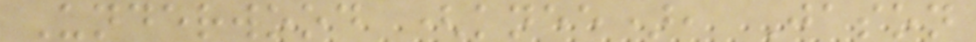Underwood (knee), Jason
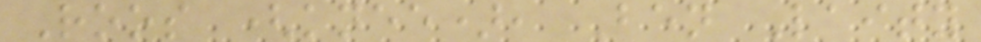Roos (knee), Ben Laity
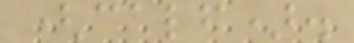(calf).
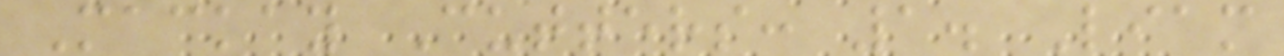Mackay Cutters: 1. Liam
